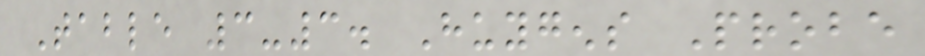Table 3-3. Huygens Probe
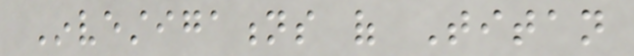Investigations of Titan
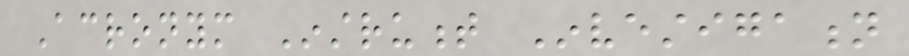Acronym Instrument Investigation
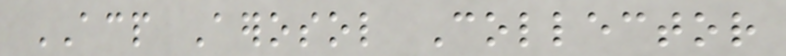ACP Aerosol Collector
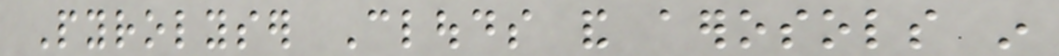Pyrolyser Clouds and aerosols in
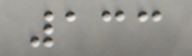133
